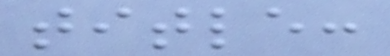title:
